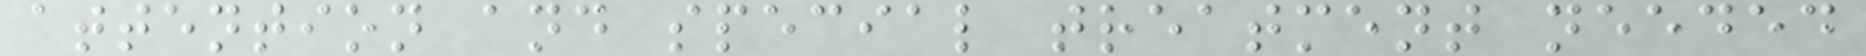attention and special treatment needed
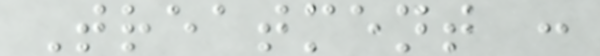Treatment :
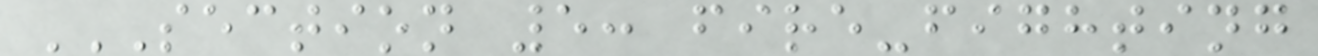SECTION 5: FIRE-FIGHTING
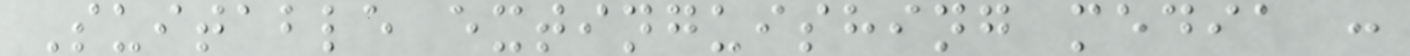Suitable extinguishing media :
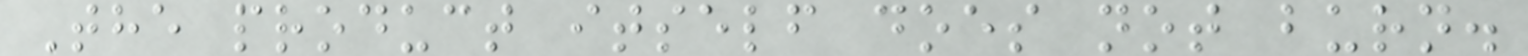The product itself does not burn.
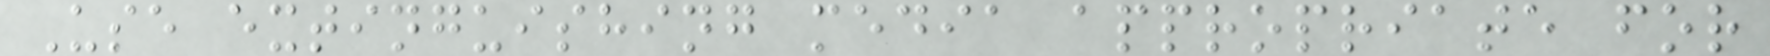Use extinguishing media appropriate for
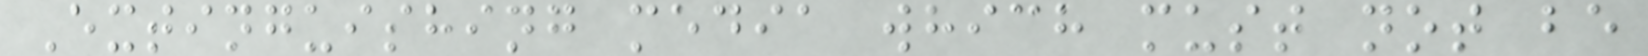Extinguishing media which must not be
